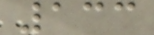133
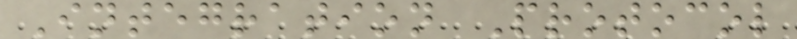Integration Protocol
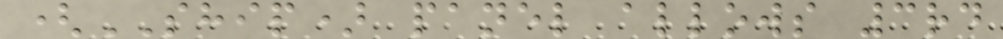(SHIP) panel allows 3rd
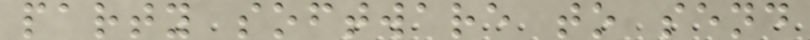party software to send
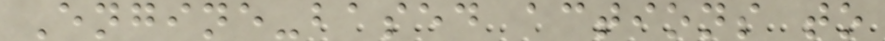Engine-based actions to
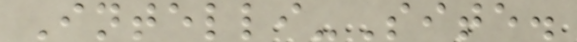Intelli-Site.
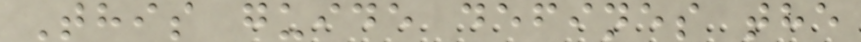This guide defines the
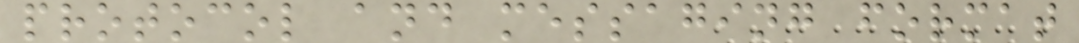protocol and messaging format
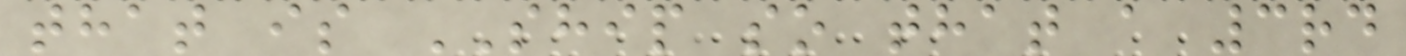that is SHIP so that a 3rd
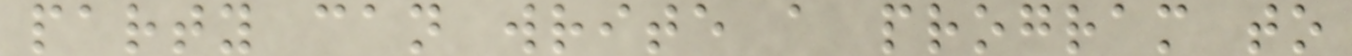party can write a program to
